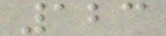123
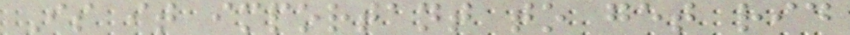Is it important to get rid
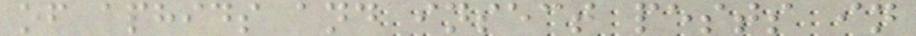of aphids and insect pests in
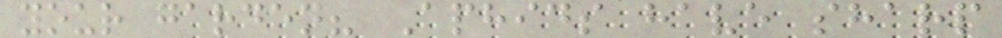your garden? Aphids have sharp
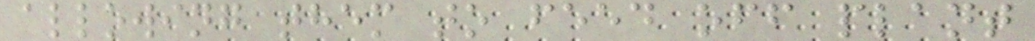allowing them to feed off plant
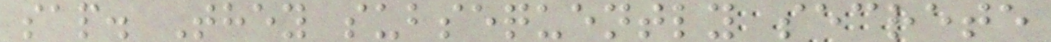sap. They subsequently secrete
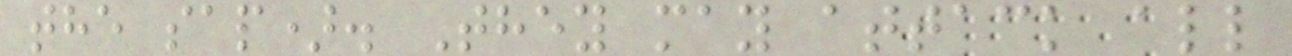the sap). They may attack all
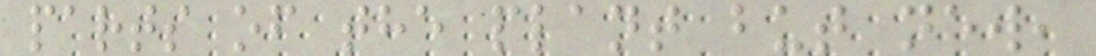parts of the plant but new,
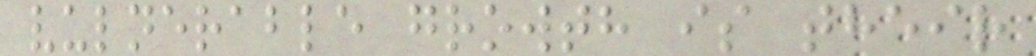vulnerable growth is their
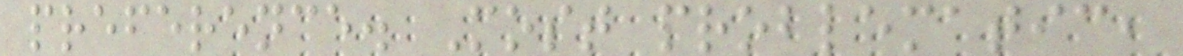preference. Most problematic,
